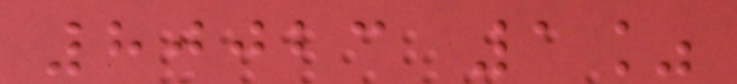80023 1%
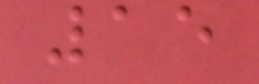15
